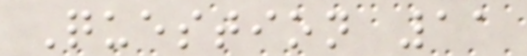Question 11
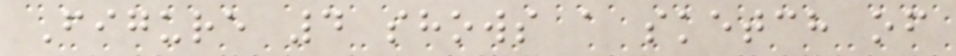Figure 4 shows a sketch of
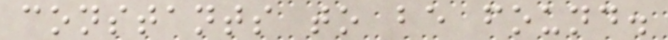constants to be found.
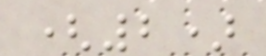(2)
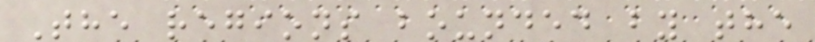The regions bounded by the
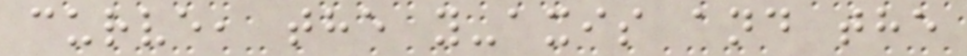curve, the y-axis and the
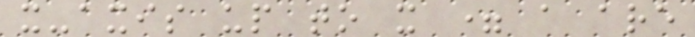x-axis up to x = a are
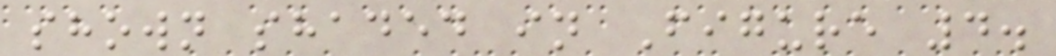shown shaded in Figure 4.
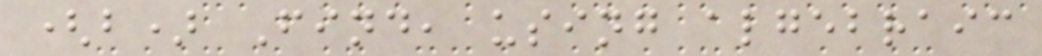(b) Find, using algebraic
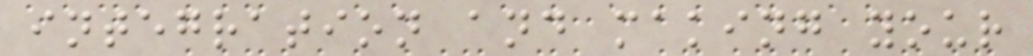integration and making your
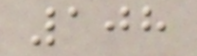108
